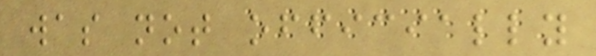was not officially
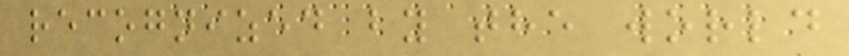recognized by the world
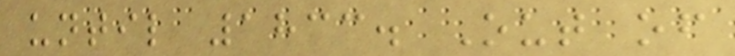until 1833. Out of
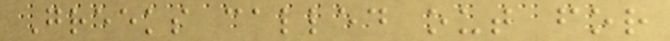Greeks called out for
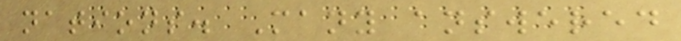nations. Many answered
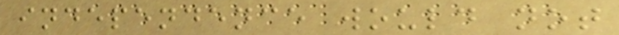independence would not
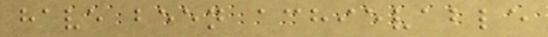have been achievable
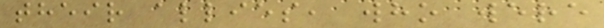their allies, who were
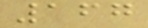167
